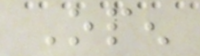Open
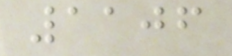1106
